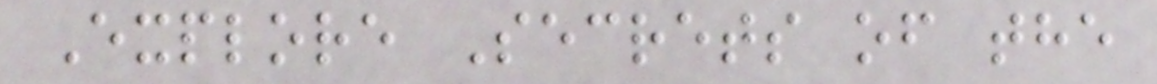Explore Secrets of the
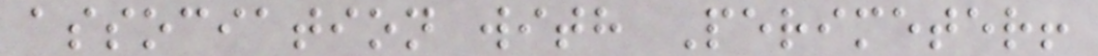association with Perimeter!
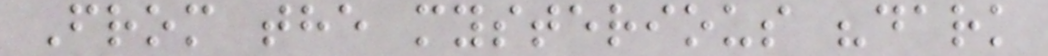From the mysterious "dark
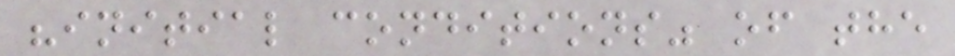"initial conditions" of the
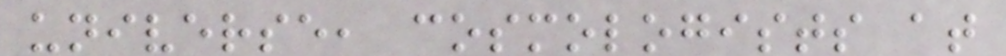universe, cosmologists at
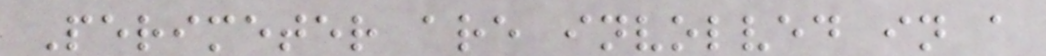Perimeter are involved in a
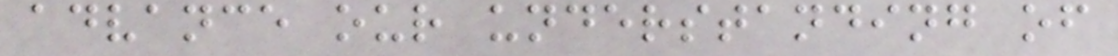advance our understanding of
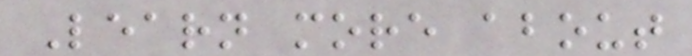Learn more about
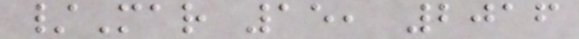/Mar 15, 2016
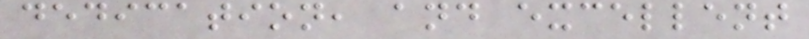dedication, and excellent
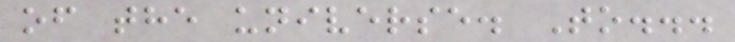of the universe. To...
